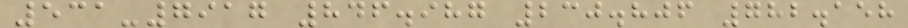531-7917 846.987 230.806 782.158
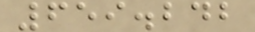659.242
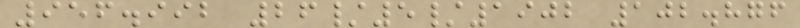956.992 26/5/1902 102.876
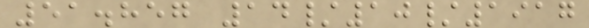51.857 14/10/1917
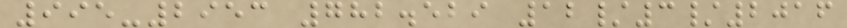995-2953 782.529 12/3/2016
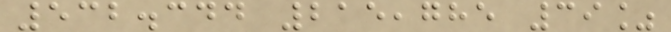532.344 215,785 39%
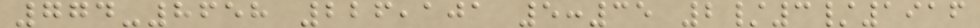774-8658 226,101 5:35 2/3/1916
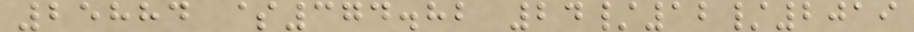25884 $374.82 24/12/2019
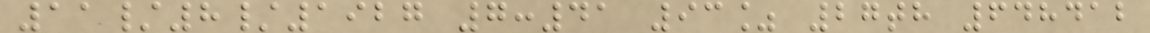11/8/1927 7:41 93% 27th 648412
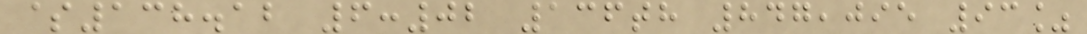$138.12 6:02 136th 847,095 93%
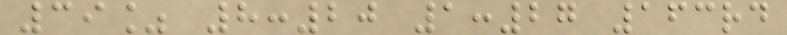39% 8:20 1:27 163rd
